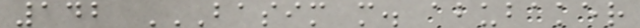142 BASIM M. ABUBAKER
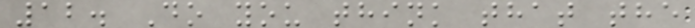12. Do you think that the
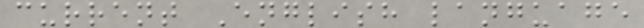current English language
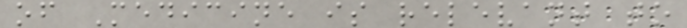of Medicine is relevant to
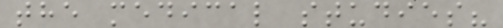the medical studies?
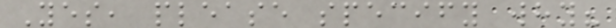Yes, please specify why?
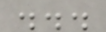...
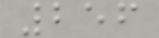256
